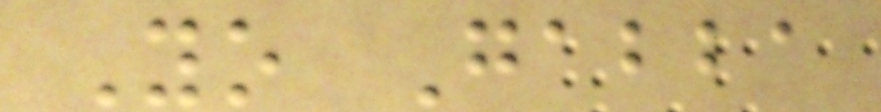Yo Gabba
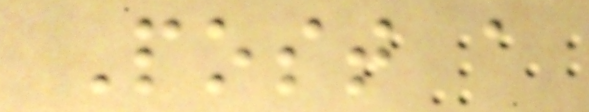Post a
